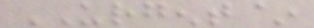URGENT~
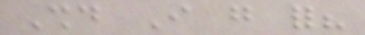Should I go for?
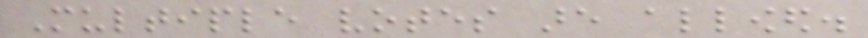Multiple votes are allowed.
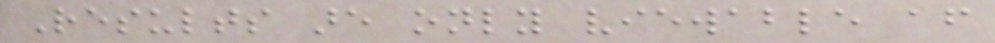Results are only viewable after
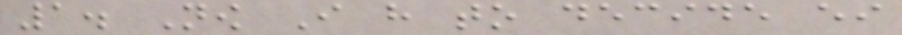1. Now I have to decide either
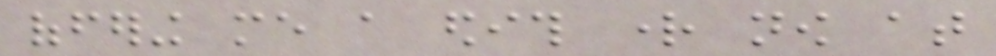offering me a edith right now at
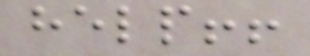help!!
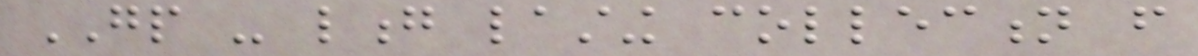GP - long lasting collection from
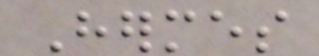Hermes
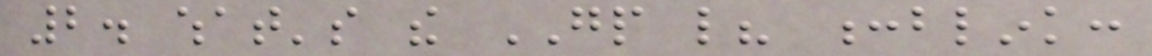2. what's the GP like? :blink:
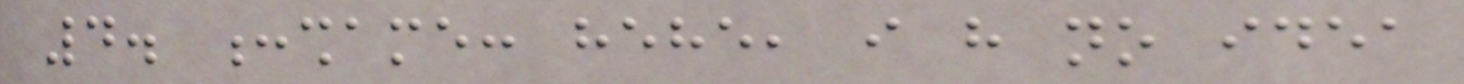4. :shame: hehe, i have no idea
